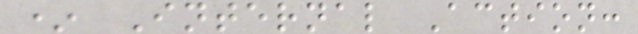* Internal Action:
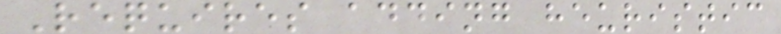Requires adding heuristic
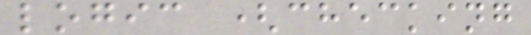logic (checking
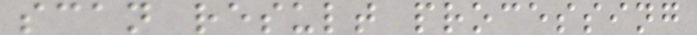scan result processing
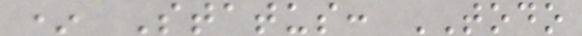* Status: TODO
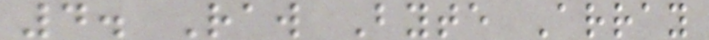4. Raw Byte Array
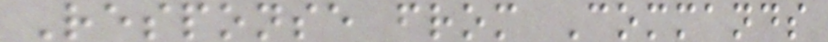Response from Commands
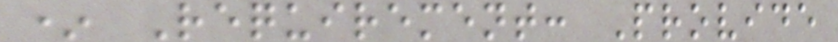* Requirement: Provide
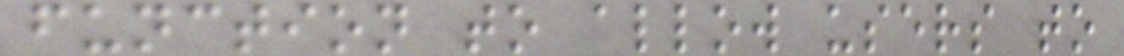function to allow users to
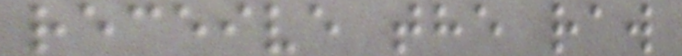receive the raw
